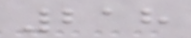218
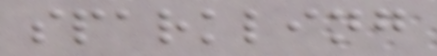sparkling
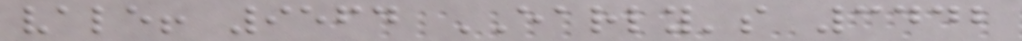vale! 9564 EARLY's 3442
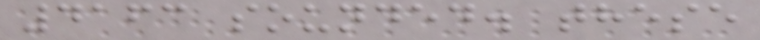4163 sounded. these
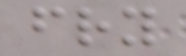fry
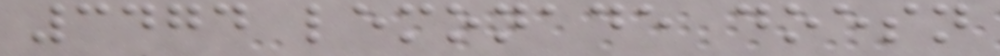3474 lemonade doesn
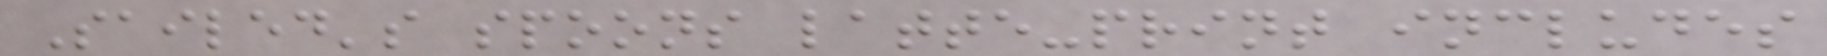Sailed's spoons latte-print includes
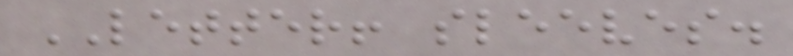LETTER! sleeves.
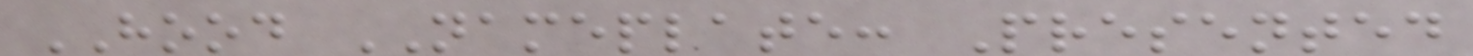HOOD NAMEPLATE: Presented
